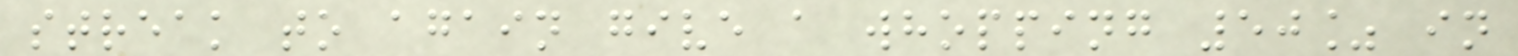streak to again give a whopping 50% in
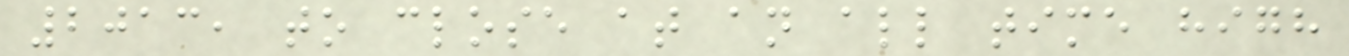2013, to close at an all time high
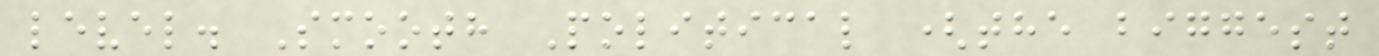level. Smooth Political (the biggest
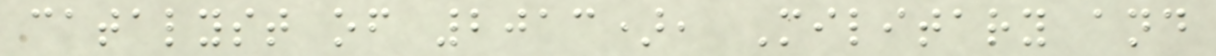catalyst of 2013), Military and
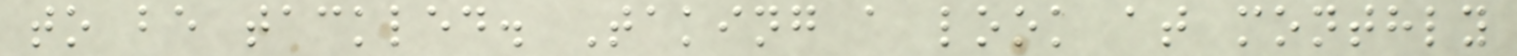to be tackled. Taking a look at monthly
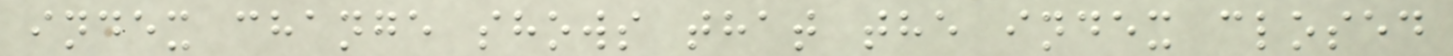index change shows that the index closed
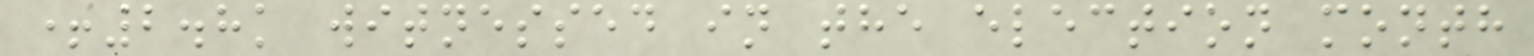+2.8k witnessed in the election month
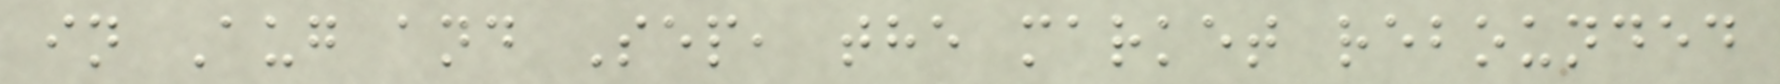in Aug and Sep, the market rebounded
